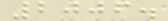2006.
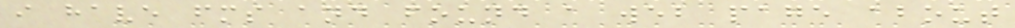i have fms and found a web page about
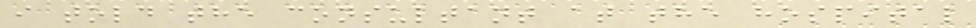i told the consultant at the hospital
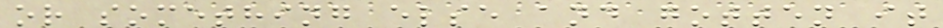or something else and gotten it
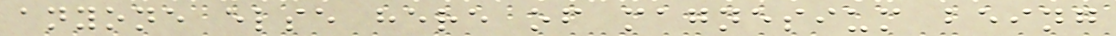anyone else here of magnesium being
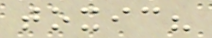toxic?
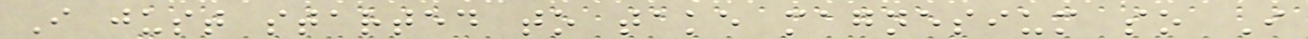I just started to take magnesium so I
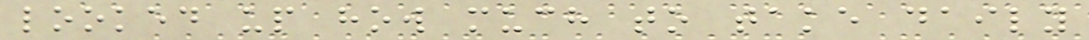looked up how much to take daily
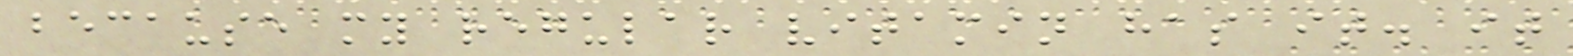because my regular vitamin has it. it
